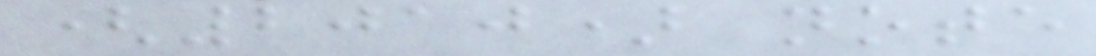(2010) note
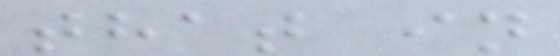that in
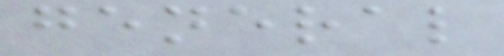general
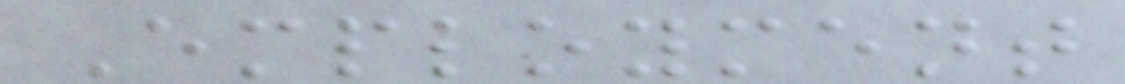Employment
